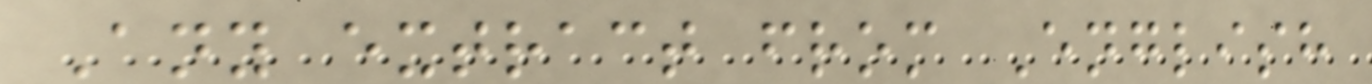Any extract from English
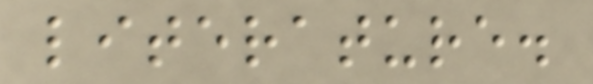literature.
